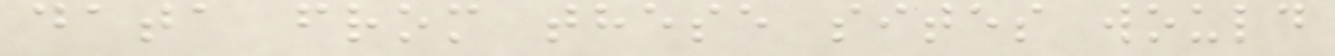data from these sites would
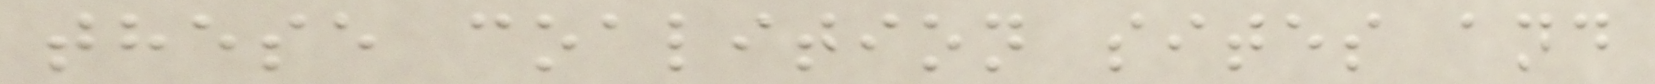these coalition sites and
